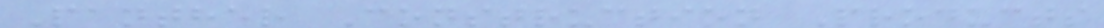Panther Construction Products
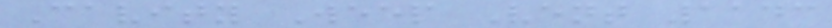Cavity Weep Vent 1143
